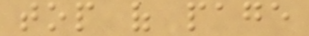top of page
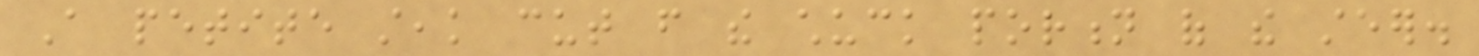A petite steak cut from the chuck portion of the steer.
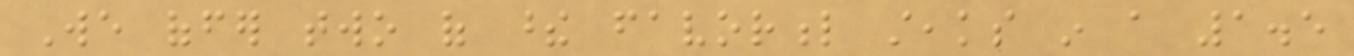We offer two of these favorful steaks in a 1.5
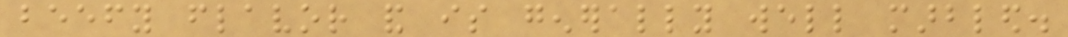beefy flavor and is generally well marbled.
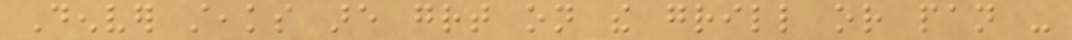Denver steaks are great on the grill or pan -
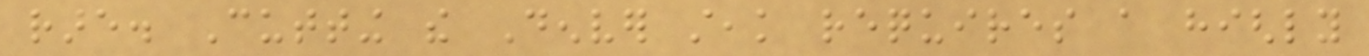rare. Cutting the Denver steak requires a highly
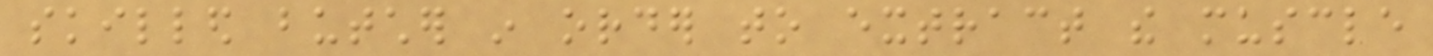skilled butcher in order to extract the muscle
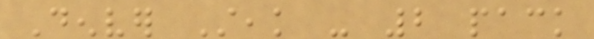Denver Steak - 2 pack
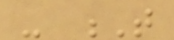- T
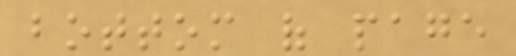bottom of page
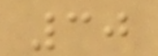30
